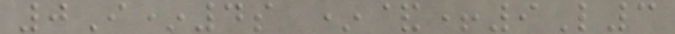0I*4s *&+9L3
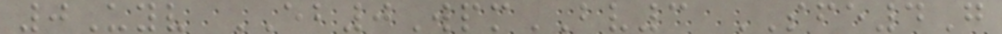0Uyv EB0WpmBV3 SFE4G
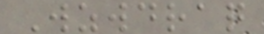Wzwdraq
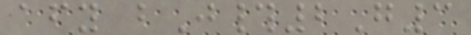afy bJ#2G3
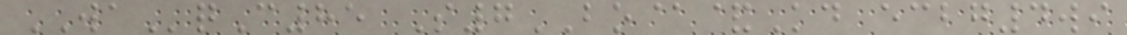WAqC85 S7BO@&Kd ecbg4wi
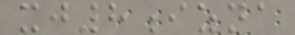xj8izna
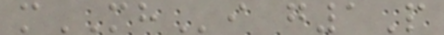mMHi g1P
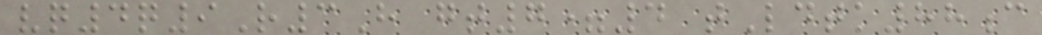vq4q9R3H gt7=4 tLdtk88c
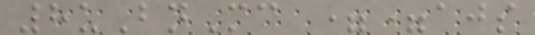8uBnMc ==ajs
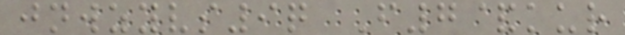jnwzyvs9q F7&kur
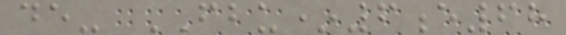de- FBU*6e68
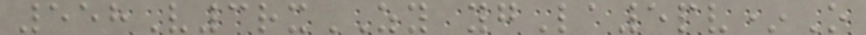558V3rxZY ygLa5pv*O
